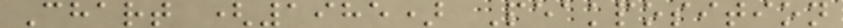Chart (1985) Peakposition
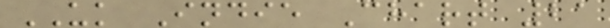UK Indie Chart 21
